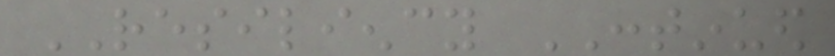RESILIENCY CONTINUED
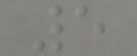5
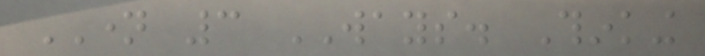NAME 3 WAYS. Thinking
